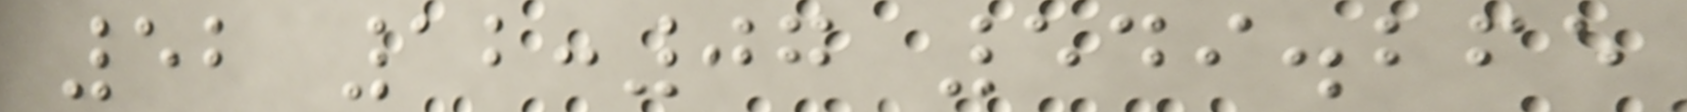52 12:07 549.265
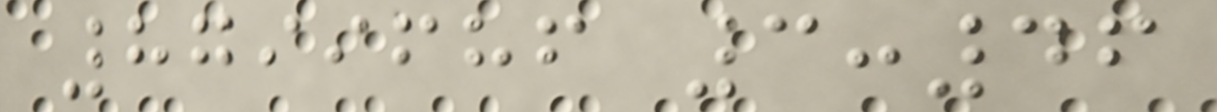8799686 3:46
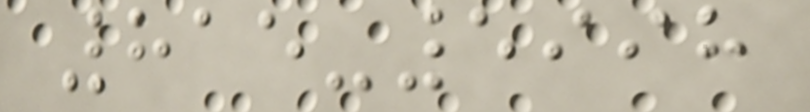815-5998
